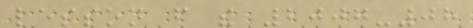lesson from the 2007-08
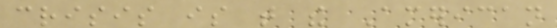crisis is that the American
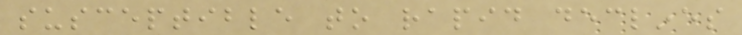susceptible to rapid declines
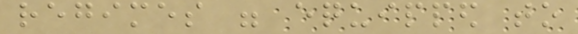regimes were equipped to
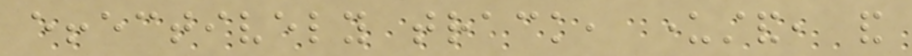effectively track, understand, and
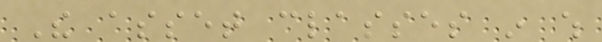The asset classes in which
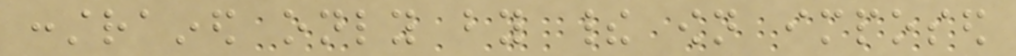constrained only by their own imposed
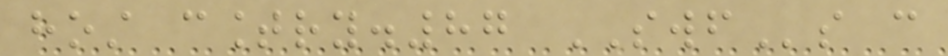host country.87 SWFs can
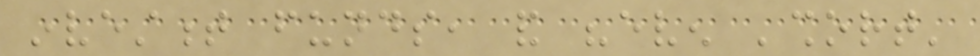investment funds, and "even 'short'
